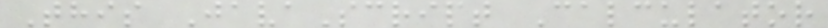This JavaScript Calculator
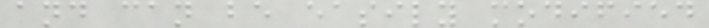and can be easily modified
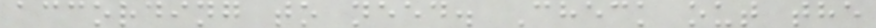according to need. Check out the
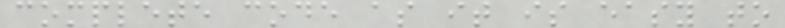complete code as it is easy to
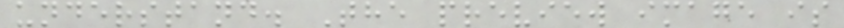understand. The preview image is
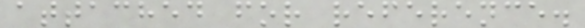attached for reference.
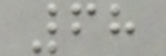68
